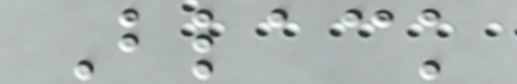Black
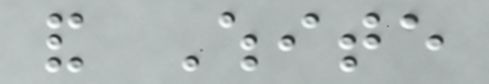and White
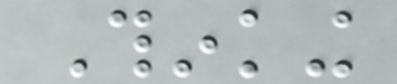Thinking
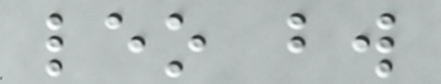leo bw
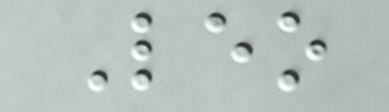Leo
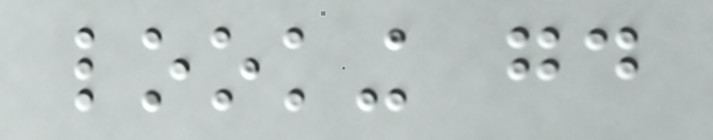looking good
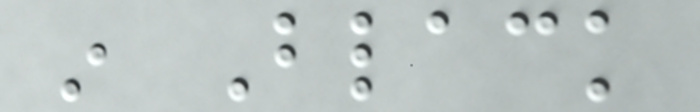in Black
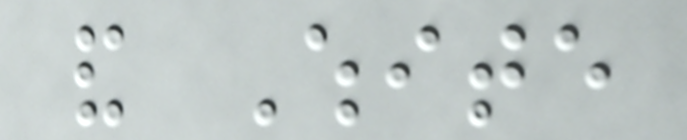and White
